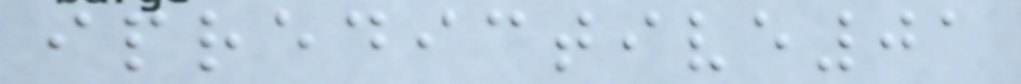ipredictive01
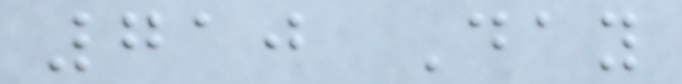710 Day
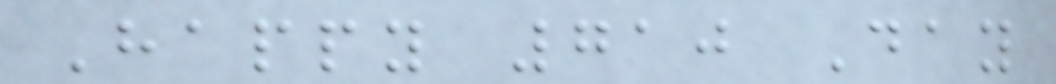Happy 710 Day
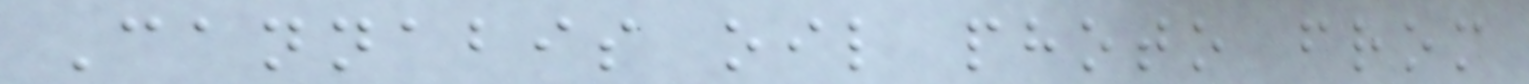Cannabis oil photo from
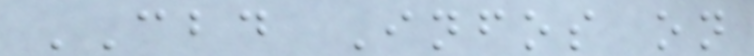CBD Infos on
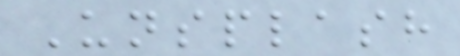Unsplash
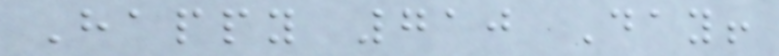Happy 710 Day!
